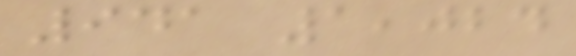941 1,024
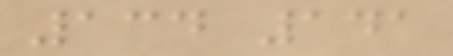134 141
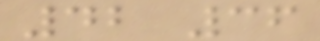42 36
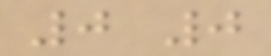0 0
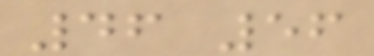46 56
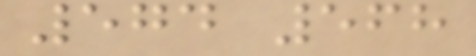574 568
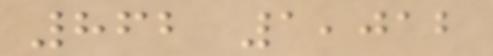862 1,012
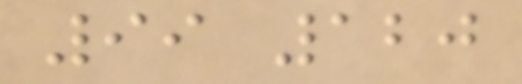99 120
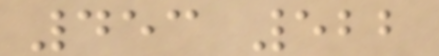453 522
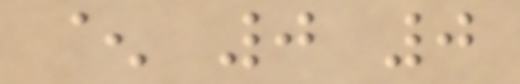^ 0 0
